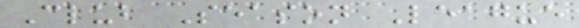Club Season League
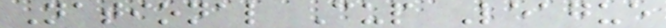National Cup League
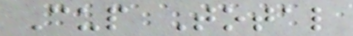Cup Total
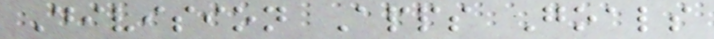Division Apps Goals
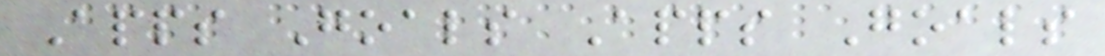Apps Goals Apps Goals
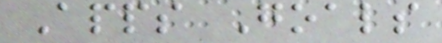Apps Goals
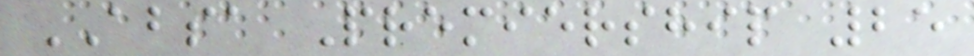ABSA Premiership 25
